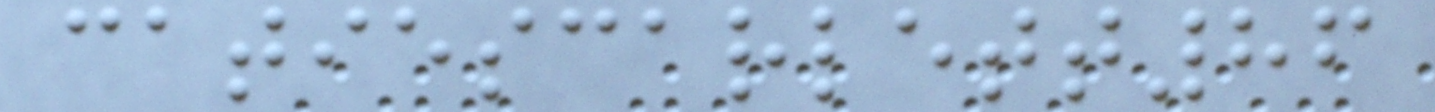catiescarlett86
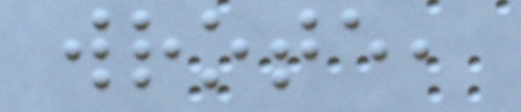wrote,
